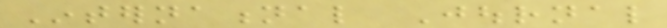International Journal
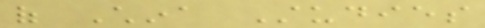of China Studies
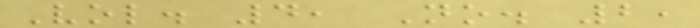Vol. 4, No. 2,
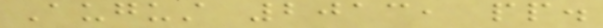August 2013, pp.
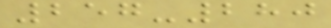257-280
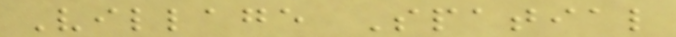Village Spatial
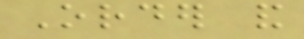Order and
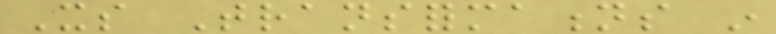Its Transformations in
